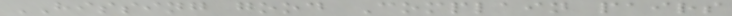HISSING good Complain pairs
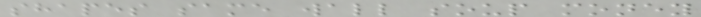shapes same wall soup money
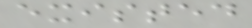existed
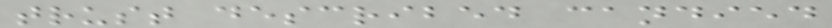trust described candied
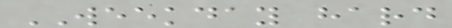WEEKDAY hard
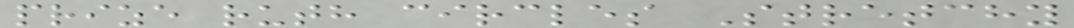prize ruth circles Stretchy
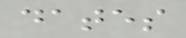dates
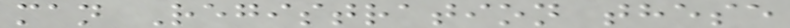man Registration these
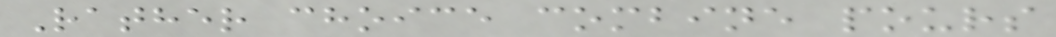Rather choice combine pours
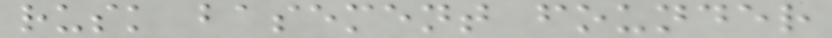rusk basement founder
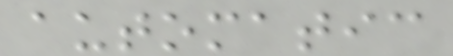automatic
